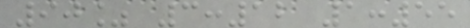90% 3:12 1:55
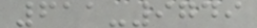611-9749
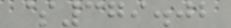$379.02
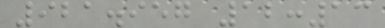921.957 12:13
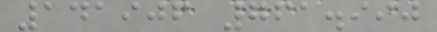141906 761.990
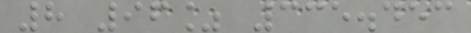8 96% 335.453
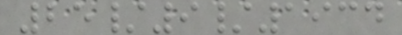25/9/1934
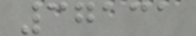37131
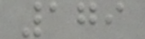179
